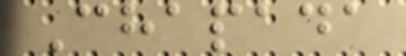Chapada
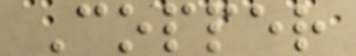Copper
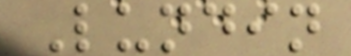Lundin
